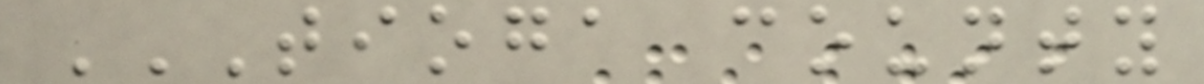TIOGA COUNTY
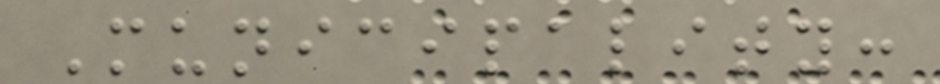Municipality:
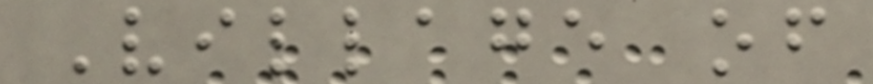Village of
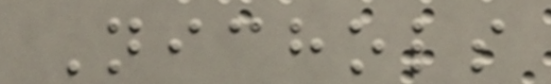Nichols
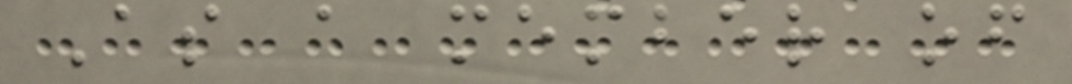As a member of
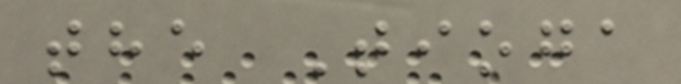the Tioga
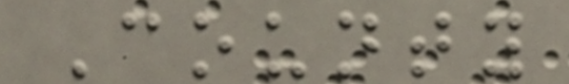County
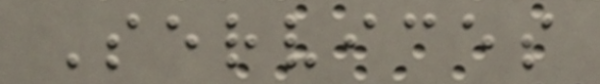Services
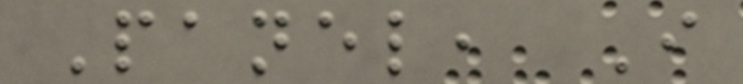Panel, I
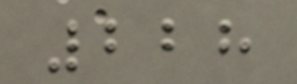228
